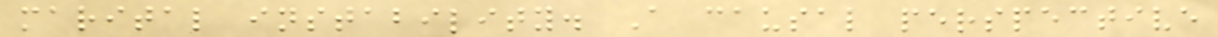marital instability. A causal perspective
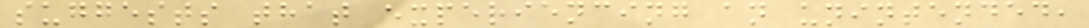suggests that experiencing an unintended,
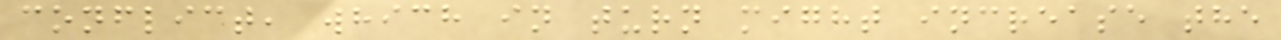conflict, which in turn might increase the
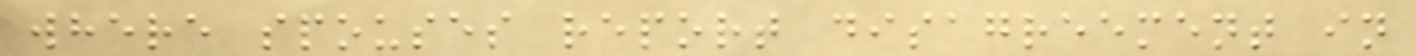where spouses report disagreement in
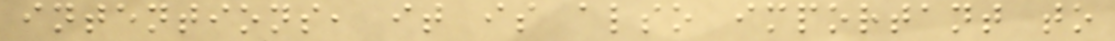intentions, it is also important to
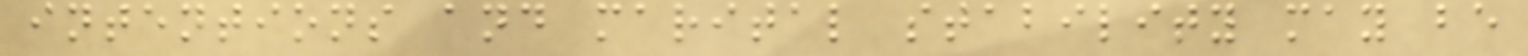intentions and marital stability may be
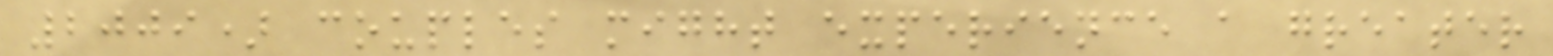2009) couples might experience a greater
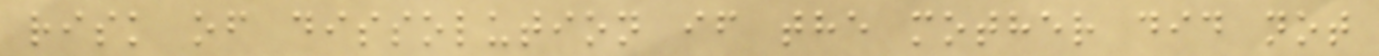risk of dissolution if the mother did not
